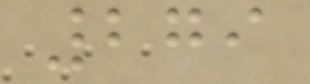279
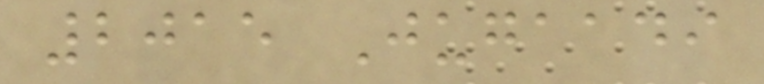2015 Jugaadi
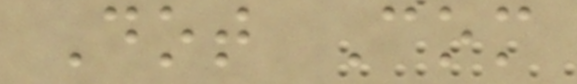Dot Com
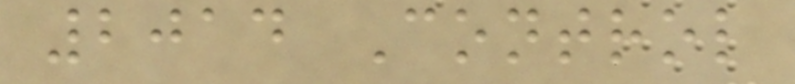2014 Control
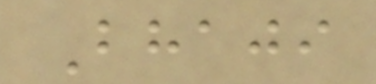Bhaji
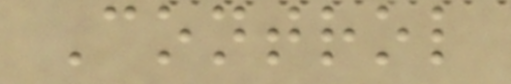Control
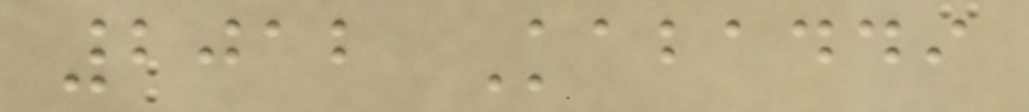2012 Kabaddi
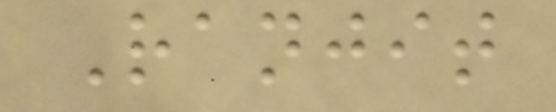Ranjit
